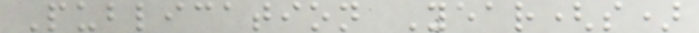Publication Year(s)
